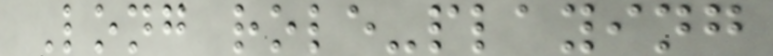Long role-playing
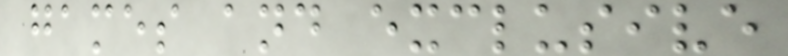games and exclusive
